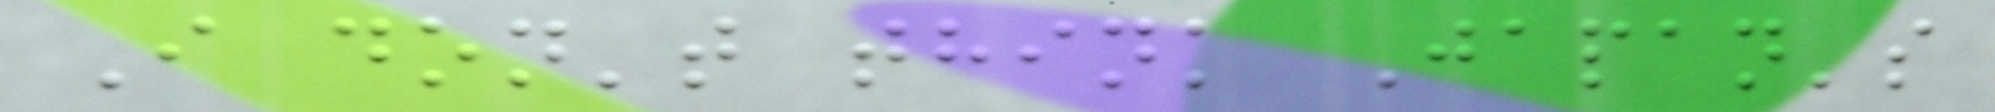I don't think Japan's
